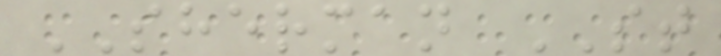SHERMAN ST
